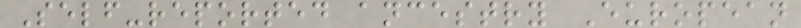Self-reported ancestry European
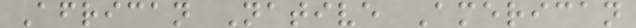African Native American
